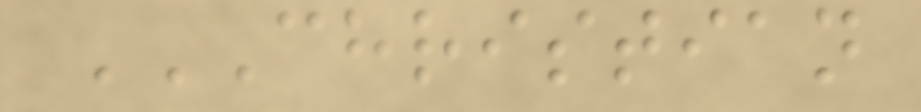CHRISTIAN
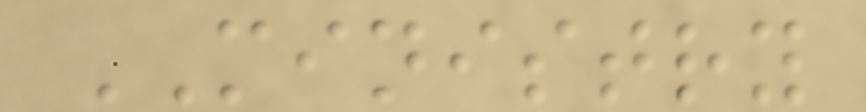MINISTRY
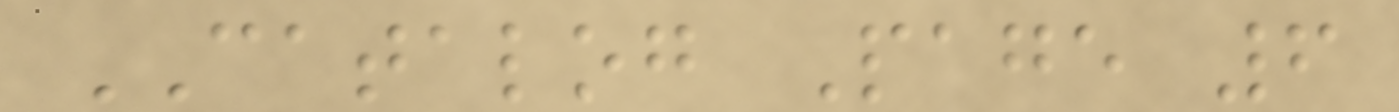CATALOG Page 6
